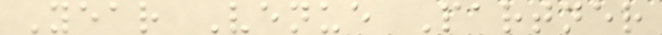Year Venue Partner
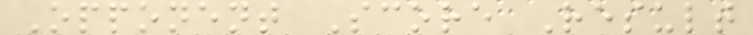Opponent Score Result
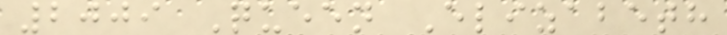2009 Queen Elizabeth
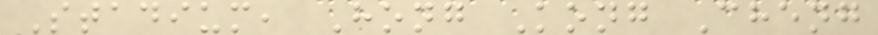Stadium, Hong Kong Cheng
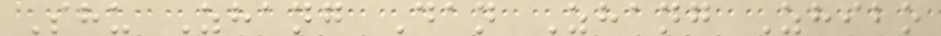Shu Zhang Dan Zhang Zhibo
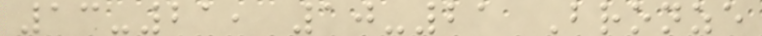13-21, 10-21 Bronze
